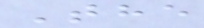The
